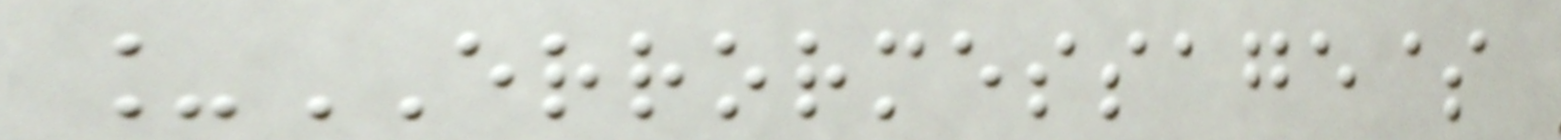_ERRORMESSAGE$
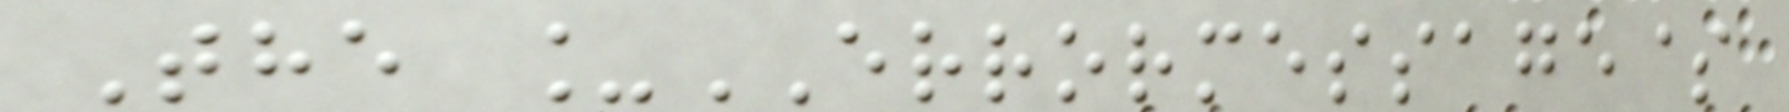The _ERRORMESSAGE$
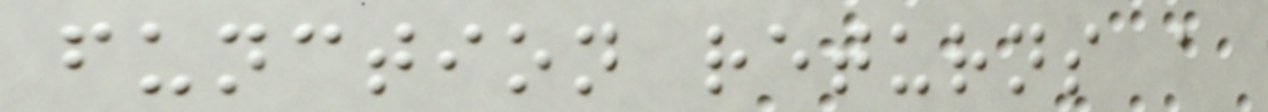function returns a
